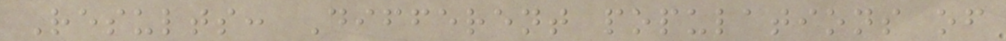Results: Different populations of
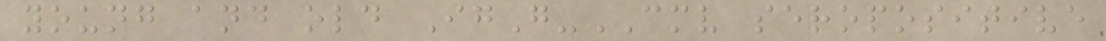young and old IgG-CMV seropositive
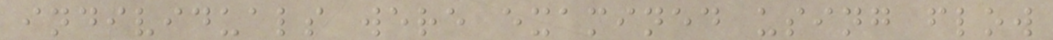individuals were examined using flow
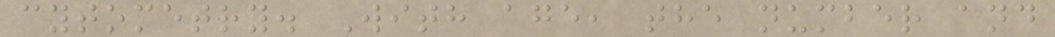cytometry. With age, the number and
